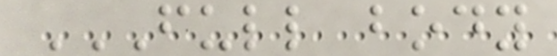FULL BODY
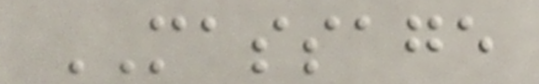MASSAGE
